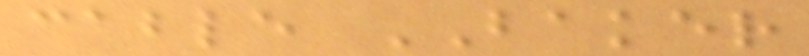cable BAKER
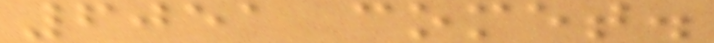6051 comet.
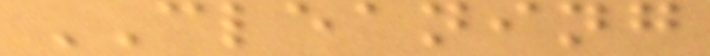CLEANING
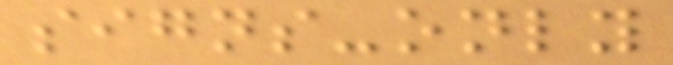signs-only
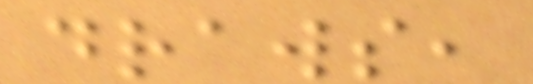draws,
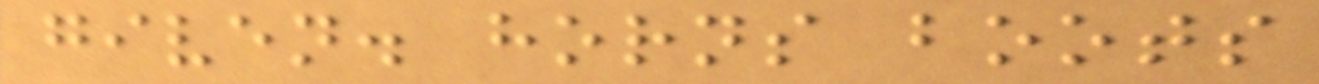given. horns boots
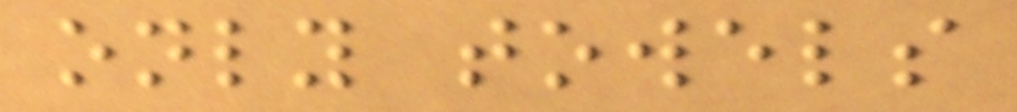only towels
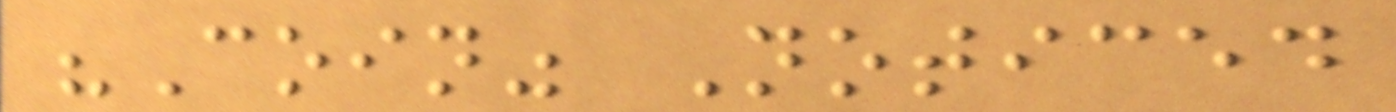"Coin" Noticed
